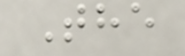The
